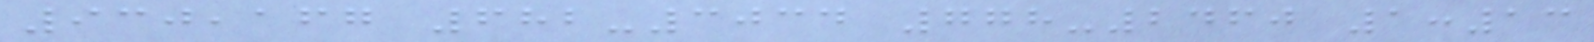930,167 682-3034 778-2460 1:13
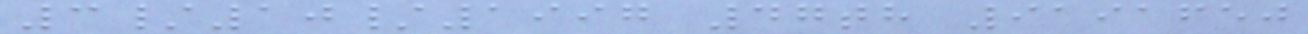3/10/1997 47th 9191650
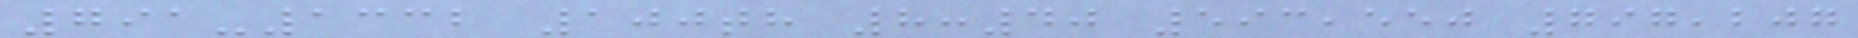791-1332 100th 8:40 593,550 797,207
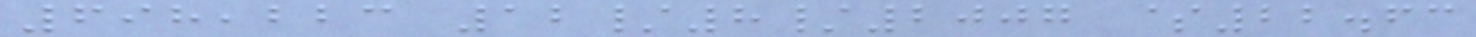698,223 12/8/2007 $22.63
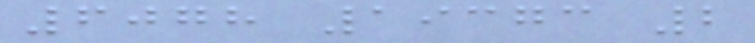6078 19373 2
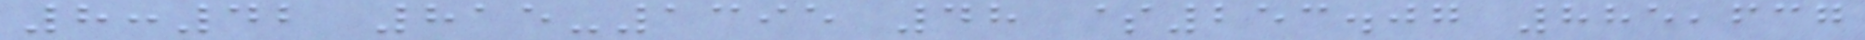8:42 815-1395 48 $253.07 885,637
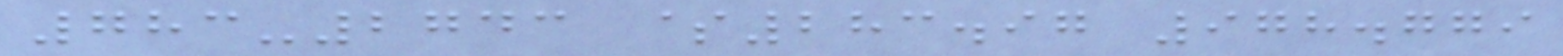783-2743 $283.97 978.779
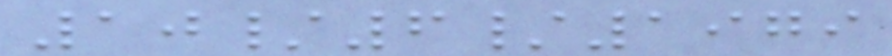10/6/1979
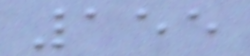155
